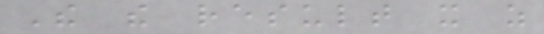The the result it as
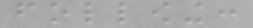following:
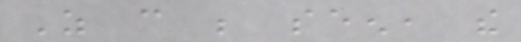As can be seen, the
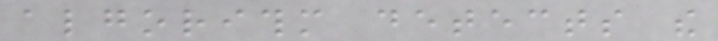algorithm detects the
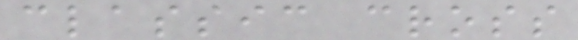classic cross
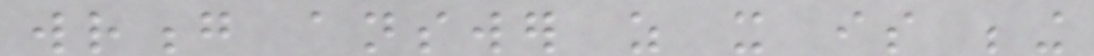wrong answer as it is being
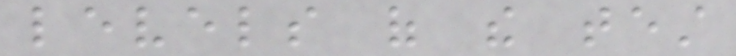levels of the test
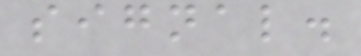signal.
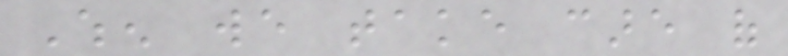When we take care of
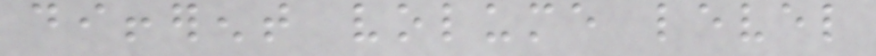different volume level
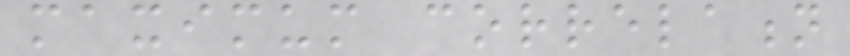maximum correlation
